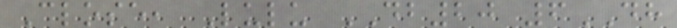Close, Lulu DB20 6DH
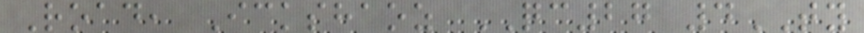Road, Ickshaoz QC27 4TY
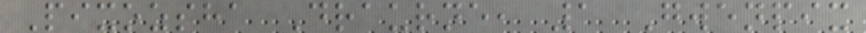Pixozsha Draurne, 1 Gwenpix
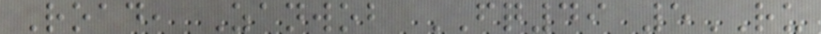Road, Zanwob FQ49 5RU
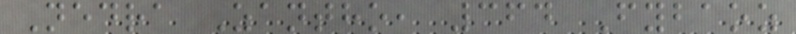Nedra Zantho, 364 Fybaoz
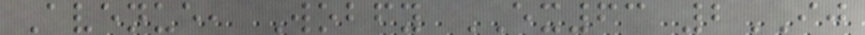Avenue, Wobfy EX63 2IJ
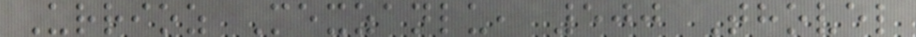Urrioz Mexzanlu, 500 Thovel
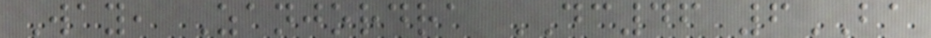Way, Zanjordra DC46 6BA
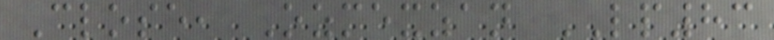Close, Ozmexzan LP83
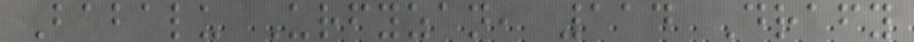Babalu Urfyzan, 114 Drafy
